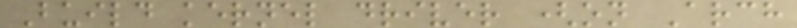Build kernel driver (on Arch
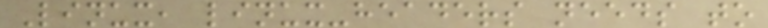Linux, linux-headers needs to
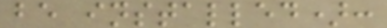be installed):
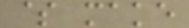$ make
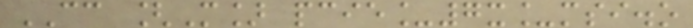CC [M] pcie_7x_msi.o
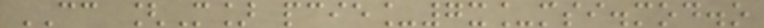CC [M] pcie_7x_msi.mod.o
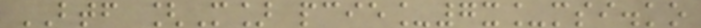BTF [M] pcie_7x_msi.ko
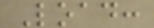Load:
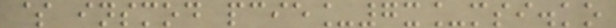$ insmod pcie_7x_msi.ko
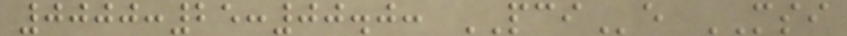0000:25:00.0: PCIe MSI
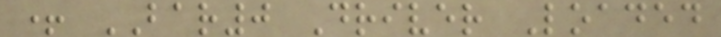+ BAR0 Driver Loaded
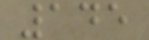145
